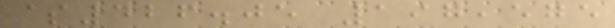$426.05 197,575
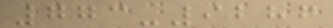773-9286
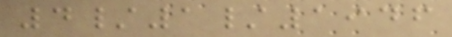4/1/1946
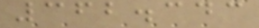362.343
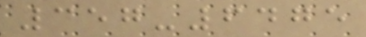357-6475
